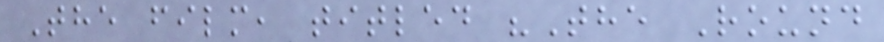The film, titled "The Round
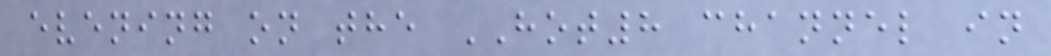evening on the HOT8 channel in
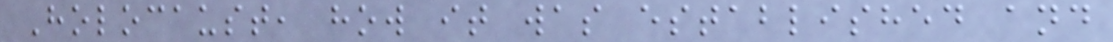Holocaust, how it was established and
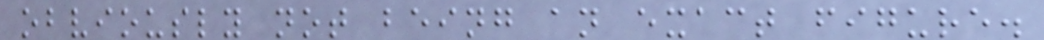obviously not being an exact figure.
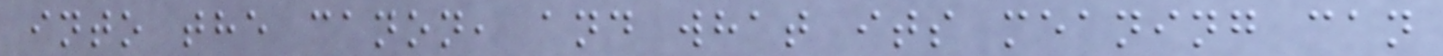into the canon, and what its meaning can
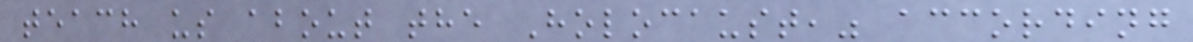teach us about the Holocaust," according
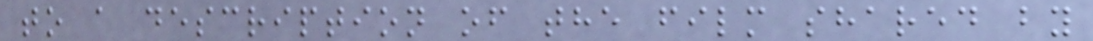to a description of the film shared by
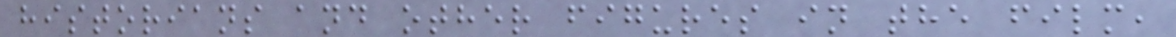historians and other figures in the film,
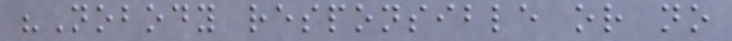"Nobody responsible or no
